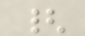{
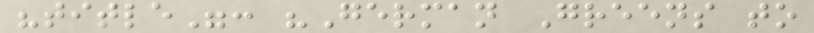"title": "German Greens to
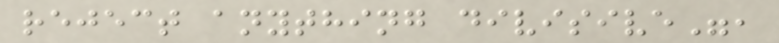reject anything divisive",
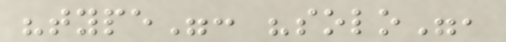"type": "solo",
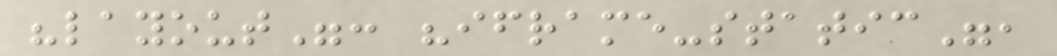"layout": "iframe-static",
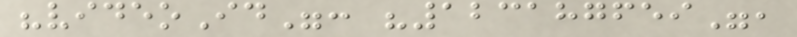"videoId": "123187659",
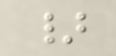}
